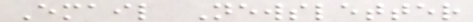Email Newsletter
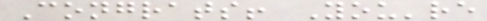Congrats! You're
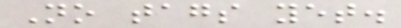No tags yet.
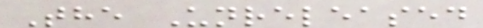The Unreleased
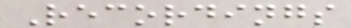Recordings
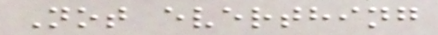Not everthing
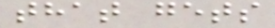that gets
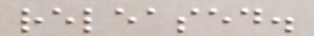released.
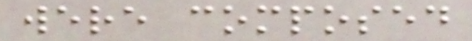were composed
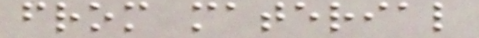from material
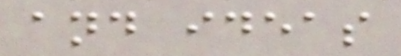and ideas
